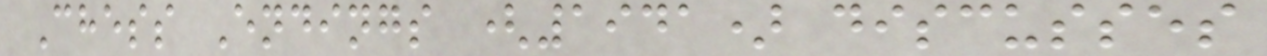Chess Endings (1941) discusses
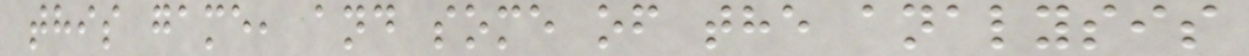this game, and some of the analysis
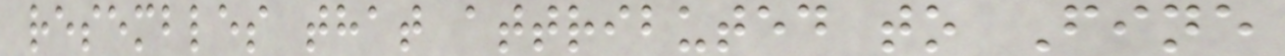resembles that attributed to Fine
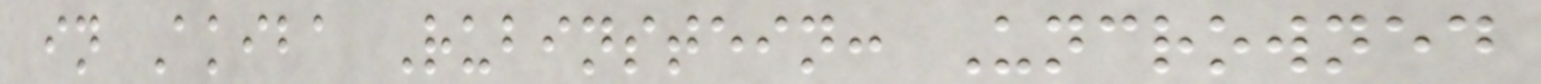in Akiba Rubinstein: Uncrowned
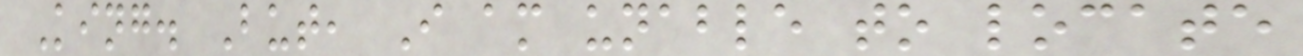King. But, I am unable to locate
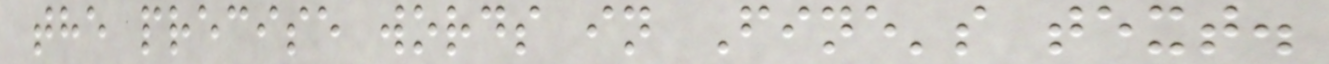the precise words in Fine's text.
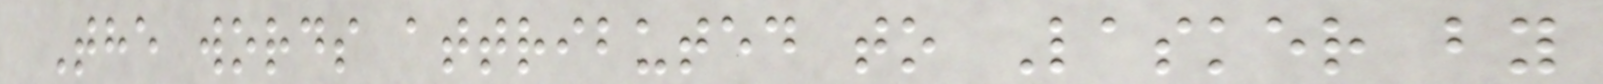The words attributed to Lasker by
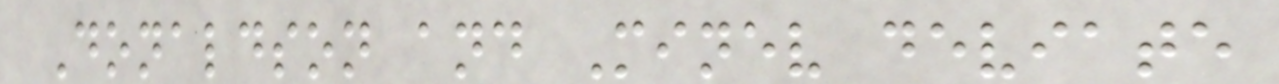Donaldson and Minev deviate
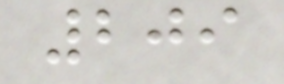209
